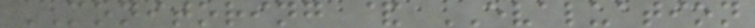MONITORING & EVALUATION
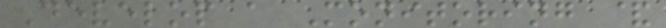Develop a Monitoring &
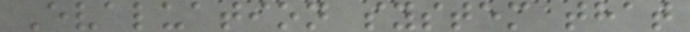Evaluation system that
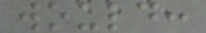would:
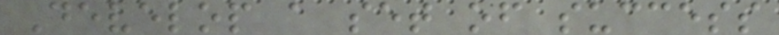Develop a set of success
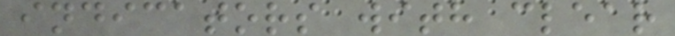indicators with clear
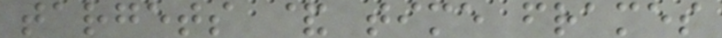targets & time frames
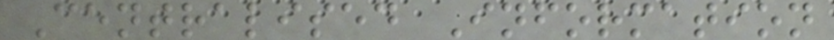Centralised Information
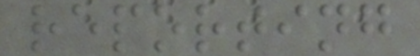reporting
